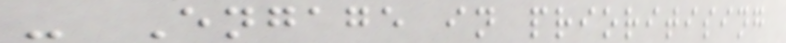- Engage in prioritising
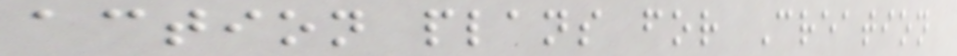action plans for Creation
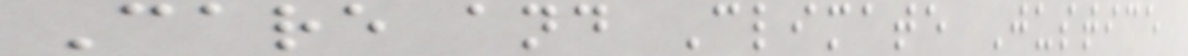Care and Climate Justice
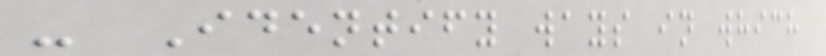- Identify ways in which
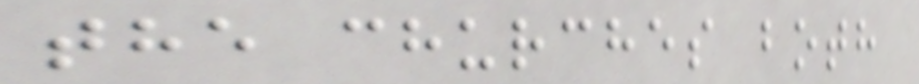the churches both
